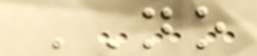NO
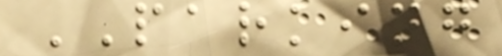PARKING
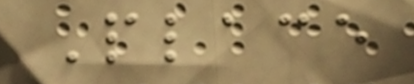Place
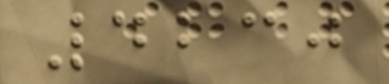4230
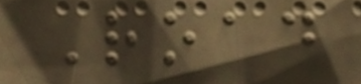Road
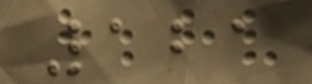121
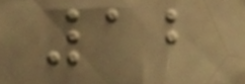12
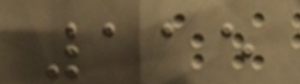115
